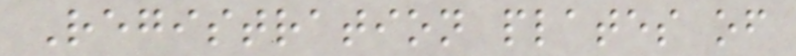Registration plates of
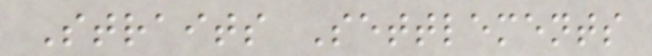Straits Settlements
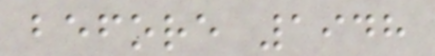before 1948
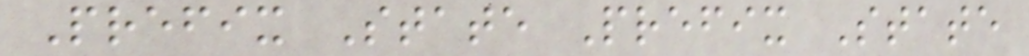Prefix State Prefix State
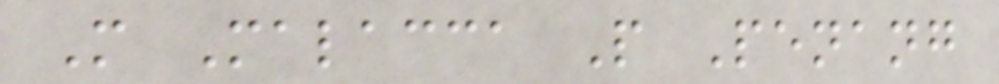M Malacca P Penang
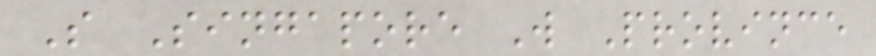S Singapore W Province
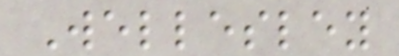Wellesley
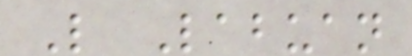L Labuan
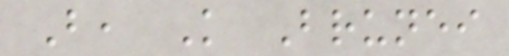B, K Brunei
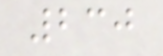230
